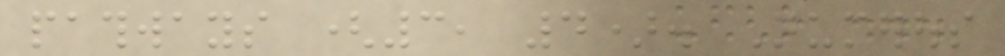pathways (3, 4). Numerous
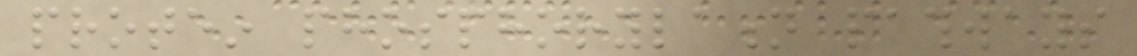protein phosphorylation pathways
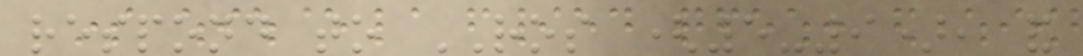respond to ROS (5-9), and
